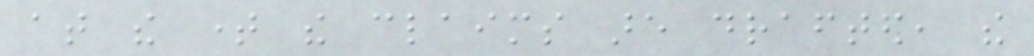at the time the claims are drafted, the
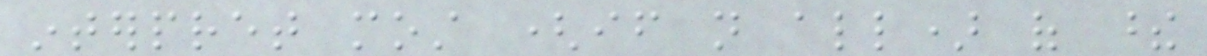interpret most (if not all) of these
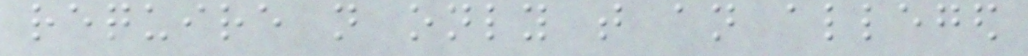require not only that an alleged
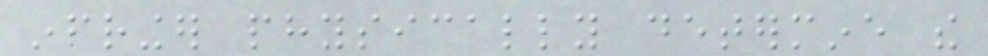infringer physically determine the
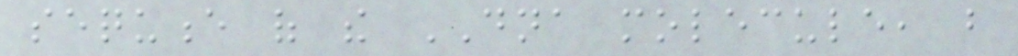sequence of the DNA molecule, but
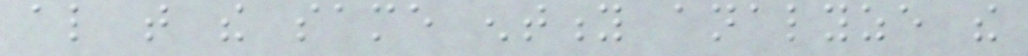also that the same entity analyze the
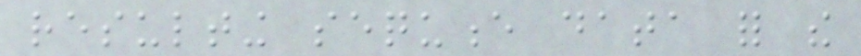resulting sequence data for the
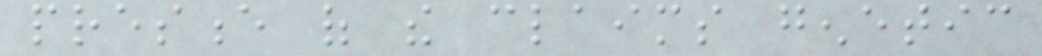presence of the claims genetic
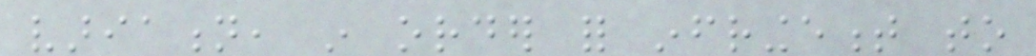variation, in order for infringement to
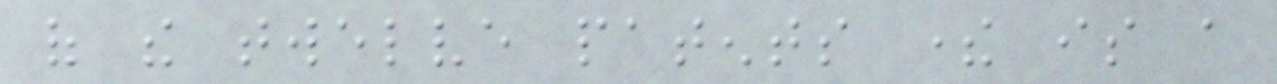of the twelve patents there is a
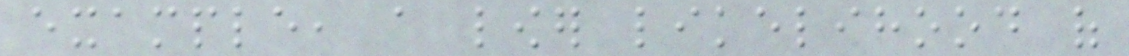example, a lower likelihood of
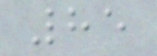85
